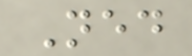Ned
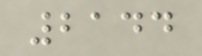2144
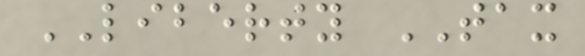LIBERTY TAX
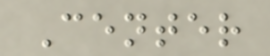Center
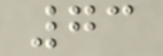73
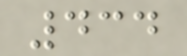434
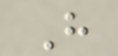H
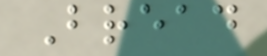Bread
